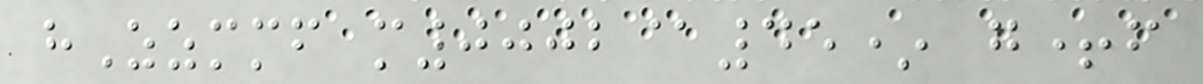hZzmmf m0002@45* g+f
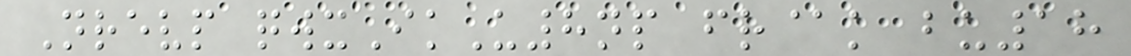Nrevp qwxIkU8np fr@k bu18
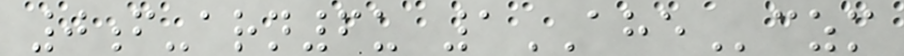0f-arn6u 1AHEczm
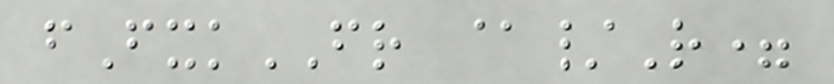fFxkFR @/R=
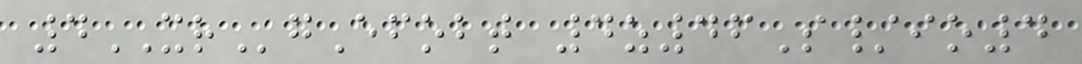4XRgEfobt 4z46S/io4
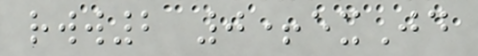rww2 0+exJd
